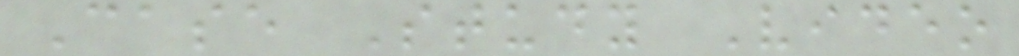Case Study Video
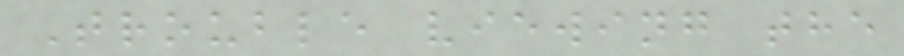Trouble viewing the
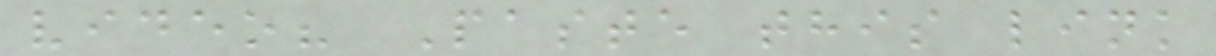video? Paste this link
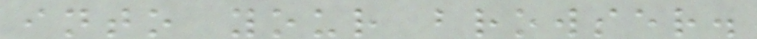into your browser.
